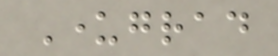Undergrad
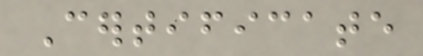Certificate
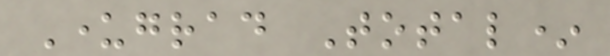Undergrad Total*
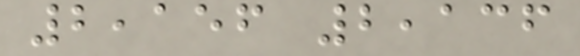2,156 2,136
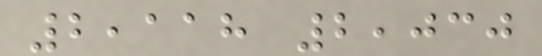2,118 2,030
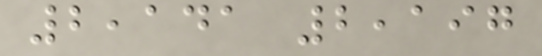2,141 2,197
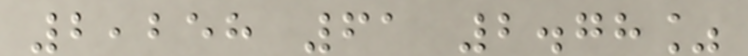2,258 61 2.78%
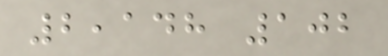2,148 102
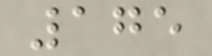175
